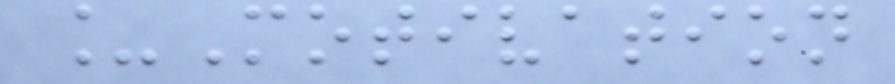_Motivation
